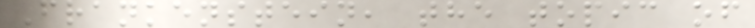Frankenstein, the topic of
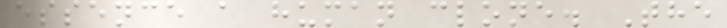essence a human clone. The
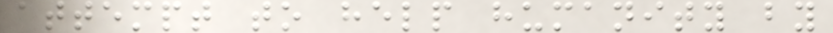attempt to help humanity by
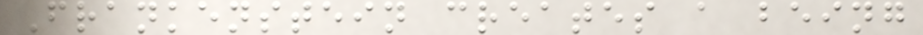Frankenstein creates a being
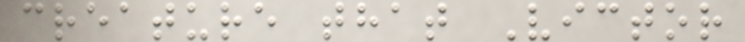creature that Victor
